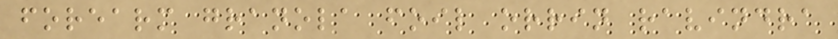forearm granola foil orrin ravindra
